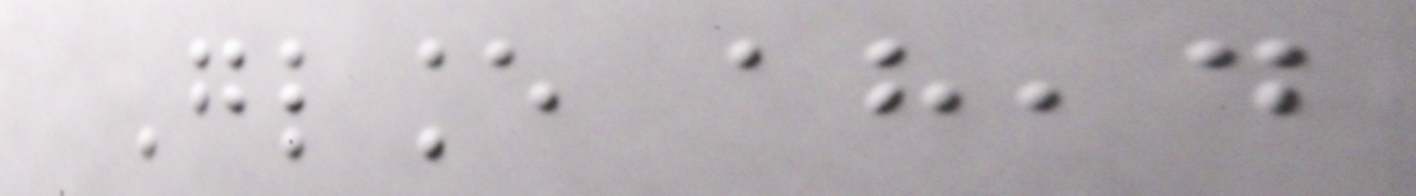Glance ahead
